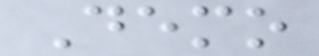Demo
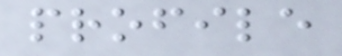profile
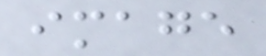image
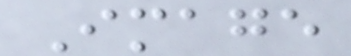Image
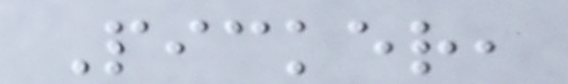Picker,
